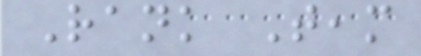Rank Team
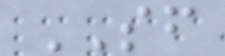SF
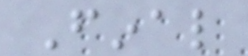Final
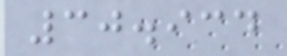30.934
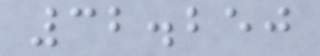32.250
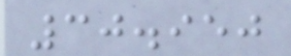30.950
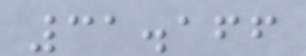31.166
